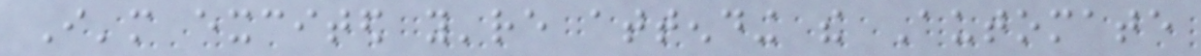I'm excited you're attending the Automate
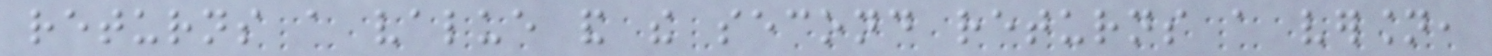returns a value and the second returns a version,
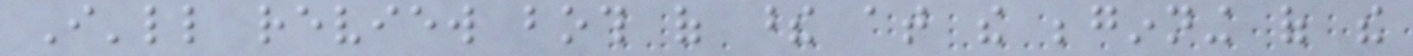I'll review both of these at the beginning of the
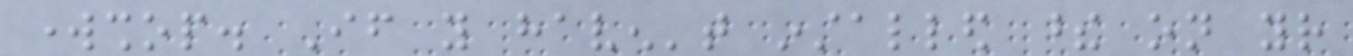workshop. If you haven't installed these on your
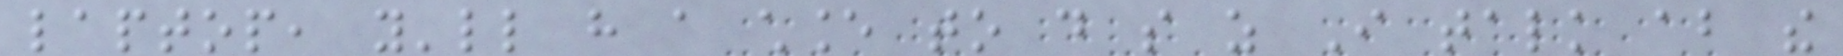laptop, you'll have a chance to do so as I talk about the
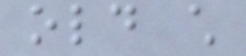old child
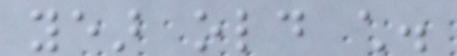year old child.
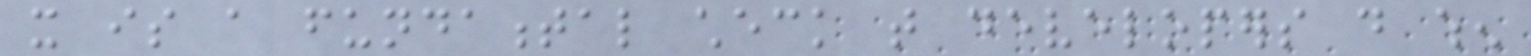it is a fundamental check that developers do when
